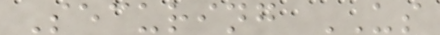Securing US
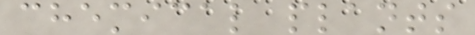chemical plants
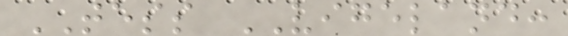TESS VIGELAND:
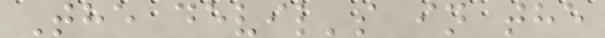The devil's in the
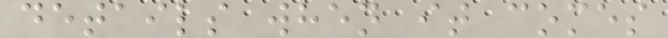details when it comes
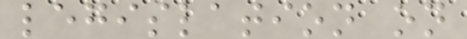legislation on
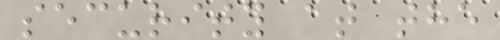security at the
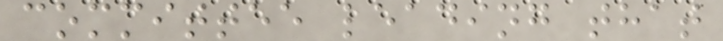committee leading that
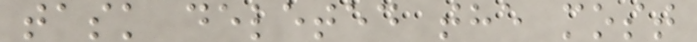task deleted the most
